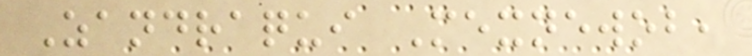Zandraqui Mexnewob,
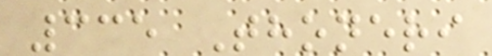335 Thoneri
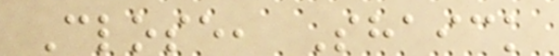Close, Shaick
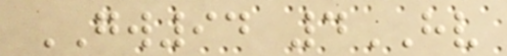GW94 4HV
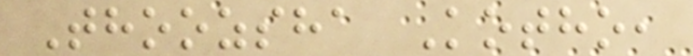Thoozsha Kotho,
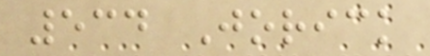534 Jorick
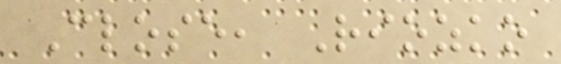Close, Riozko
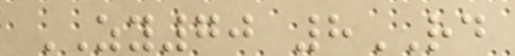ZY70 8RD
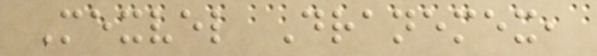Mexvel Dranemex,
